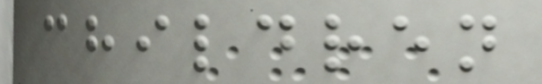children
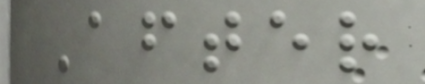After
